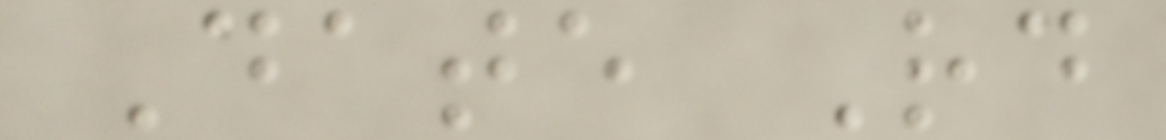Date Rd
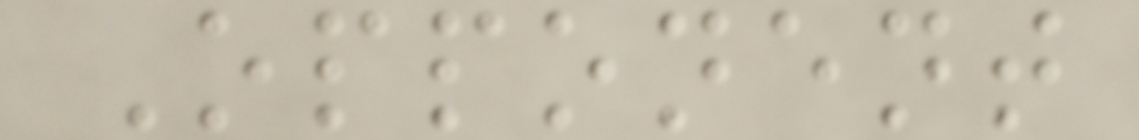Opponent
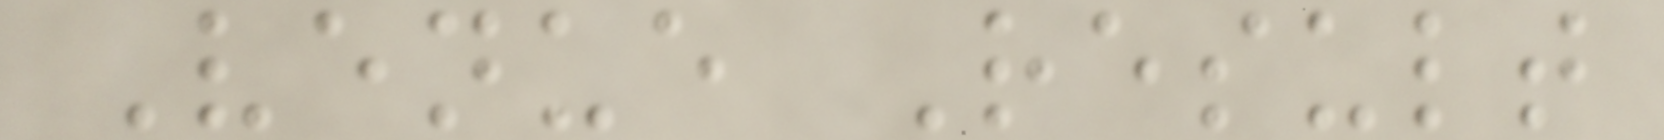Venue Result
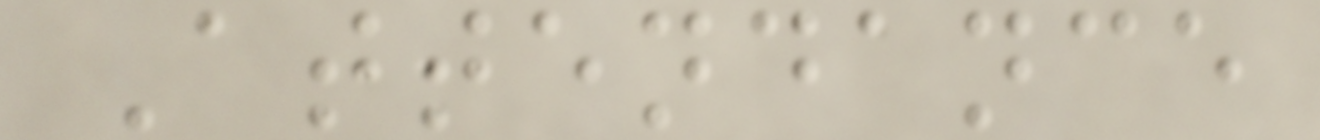Attendance
